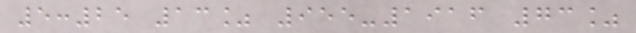5:25 13% 955-1916 73%
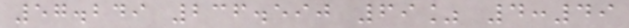57.249 236.590 69% 4:49
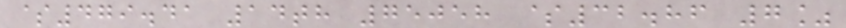$479.41 14th 75058 $32.86 7%
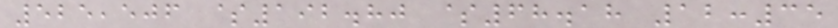525,506 $192.80 $68.18 12:35
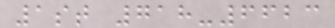1st 718-6623
